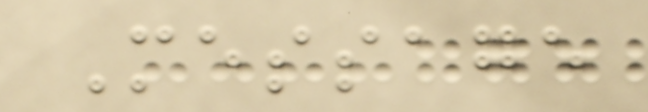Message
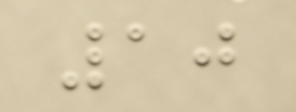10
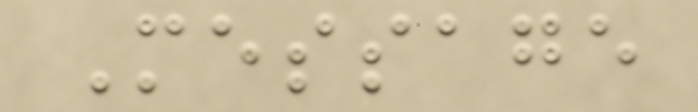Message
